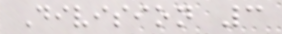Division 3
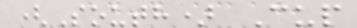(South) Cup
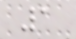1
